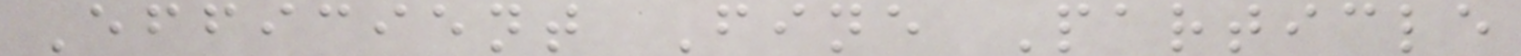Efficient Fine Particle
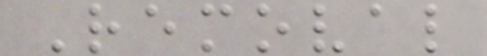Removal
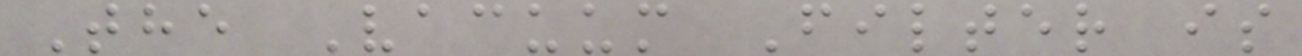The Vacuum Filter is
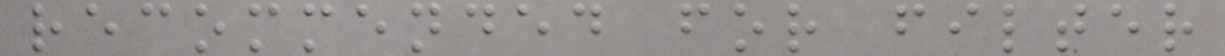recommended for filter
